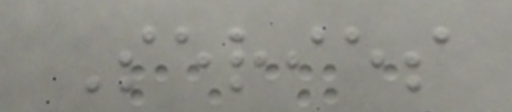Series
